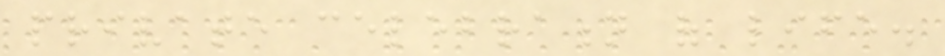private celebration of life.
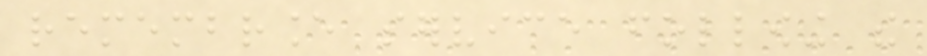remembrance service following the
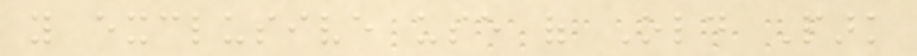you exclusive use of Old Park
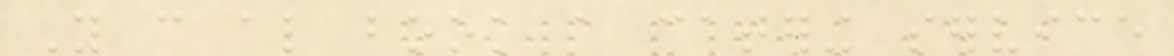You can also book a catering service
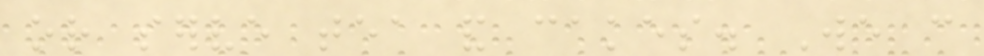or serve tea and cakes. We can
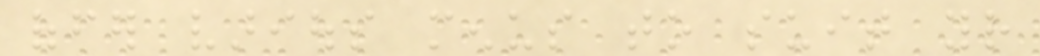offer various menus to suit your
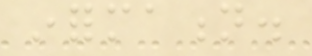information.
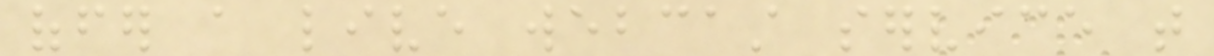offer a live webcast service that
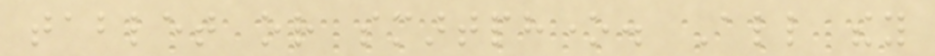tablet or smartphone. All they
